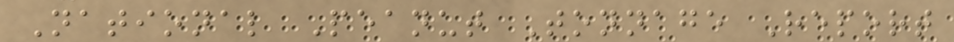National Peanut Tonnage Report
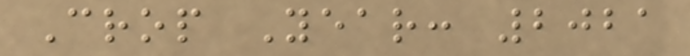Crop Year: 2021
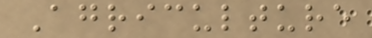Agriculture
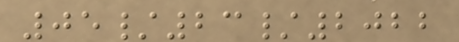05/23/2022
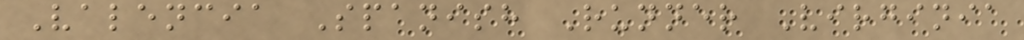Valencia Spanish Runner Virginia
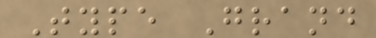Type Grand
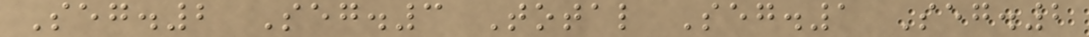Seg.2 Seg.3 Total Seg.1 Seg.2
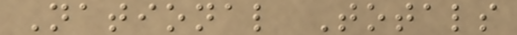National Totals
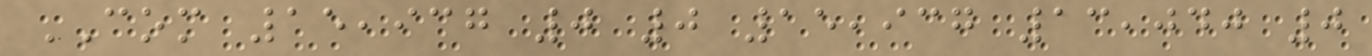COM 15,937 0 0 15,937 13,040 0
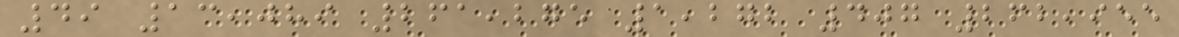49 13,089 261,275 1,272 407 262,955
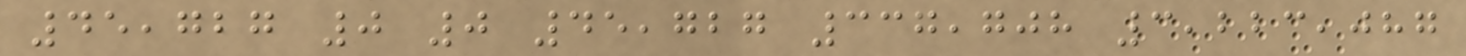45,727 0 0 45,727 337,708 3,223,087
